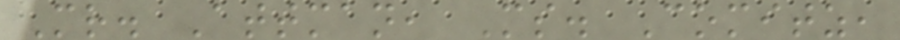Mr. Attman, Ms. Comitz,
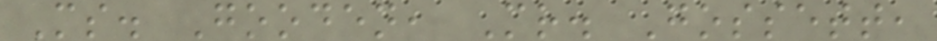Ms. Gooden, Mr. Gossett,
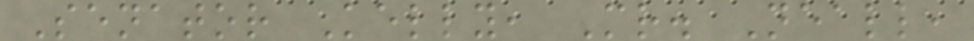Senator Kelly, Mr. Neall,
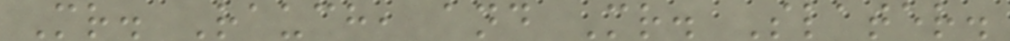Mr. Rauch, and Mr. Slater.
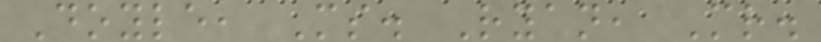Doyle, Ms. Ryan, Mr.
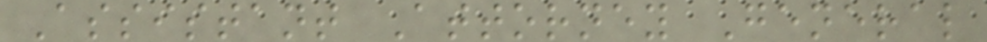Assistant Attorney General
